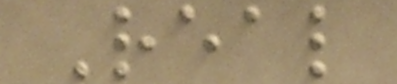Real
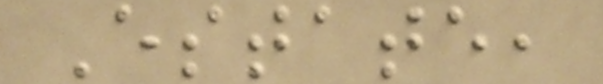Estate,
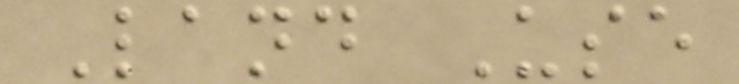Land Use
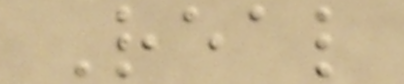Real
